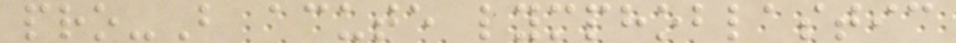pro-B acute lymphoblastic
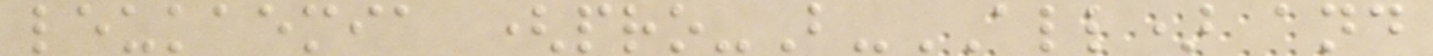leukaemia (pro-B-ALL) and
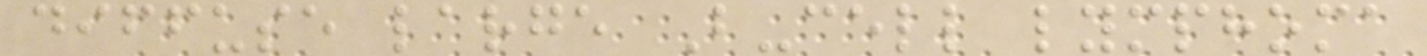diffuse large B-cell lymphoma
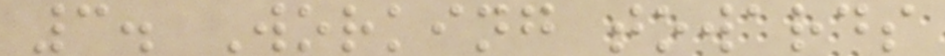3. Working towards
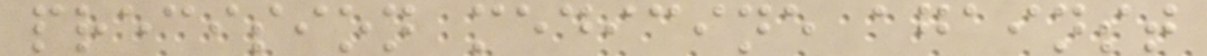precision medicine against
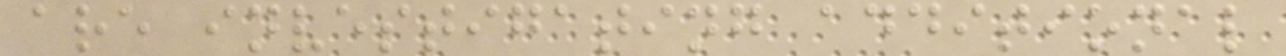are investigating additional
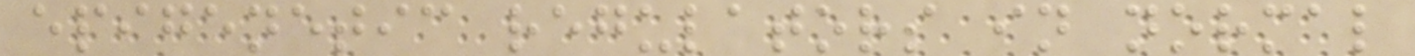epigenetic regulators in normal
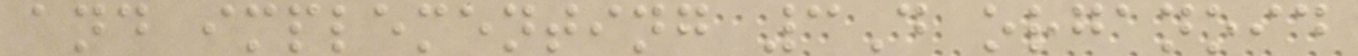and implementing 3D organoid
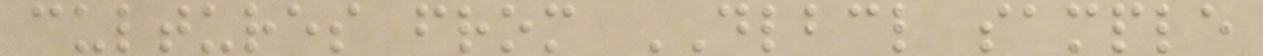cultures from DLBCL sample
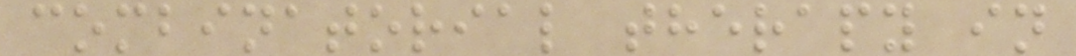combinatorial therapy in
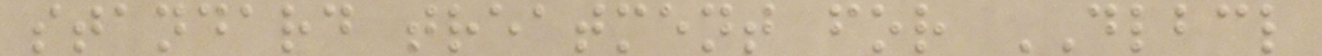standard treatment for DLBCL
